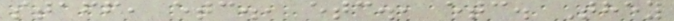staff, etc., etc., etc. They
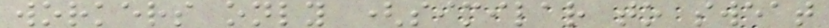workers only (similar to sweat
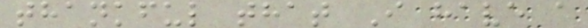thankful that I have a
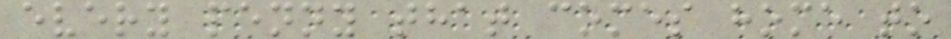every penny that comes home to
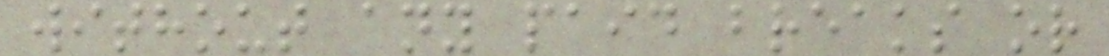without any paid breaks or
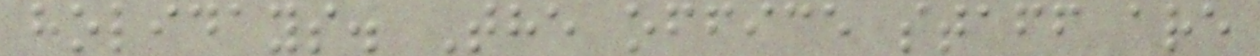holidays. The office staff are
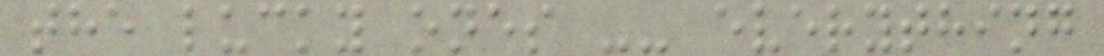the lucky ones -- everything
